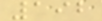192
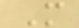M
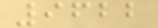9622
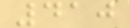410
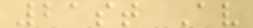21st Av
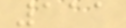111
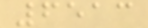6513
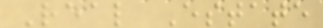Real Estate
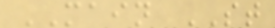MAIN ST
